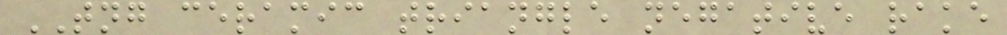TNG ceramic triangle negative rake
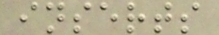inserts
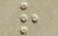r
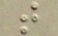t
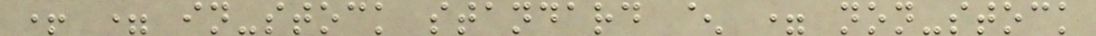+ = in-stock standard ^ = non-stock
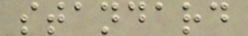standard
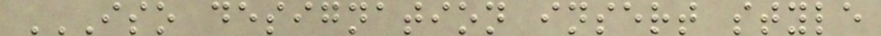ISO DESIGNATION INSERT STYLE
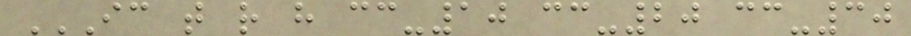IC T R H CC-10 CC-20 CC-30
